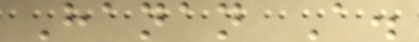Hanan A.
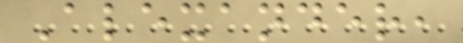Alexander,
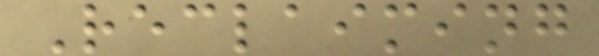Reclaiming
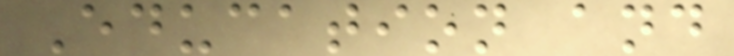Education and
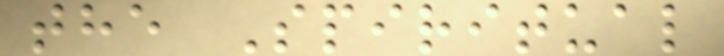the Spiritual
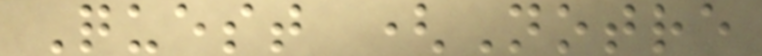Quest (Notre
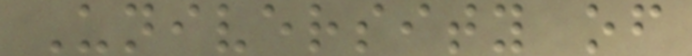University of
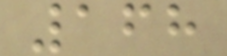168
